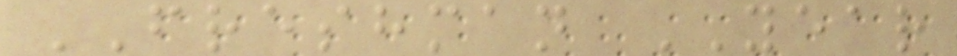FRESHMAN YEAR
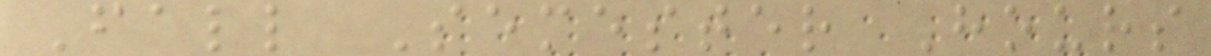Fall Semester Hours
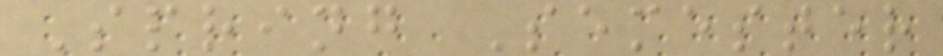Spring Semester
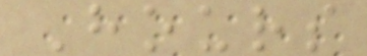Hours
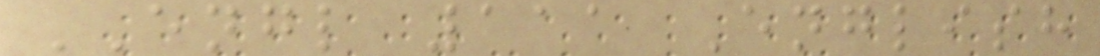ENGL 111 English
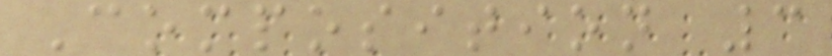Composition 3
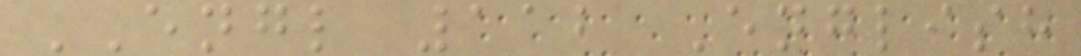ENGL 112 English
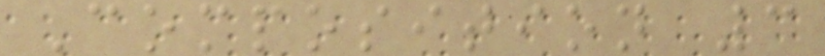Composition 3
